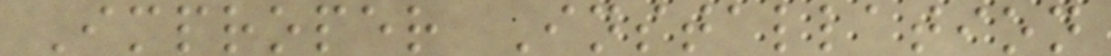Improper Installation
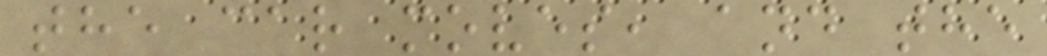the car moves, and the
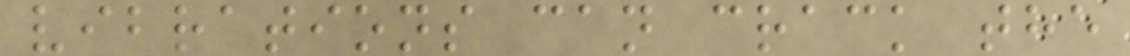vibrations can crack the
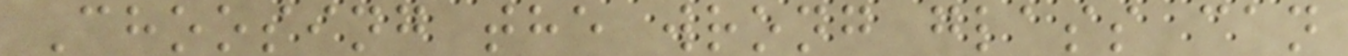Choosing the wrong glass can
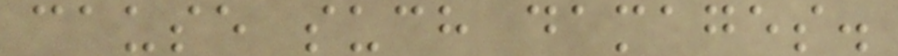cause such damages.
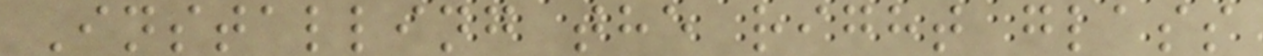Installing the right glass
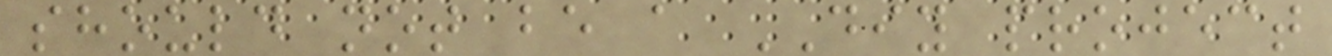should not be a DIY project
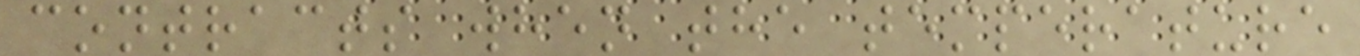contracts when the temperature
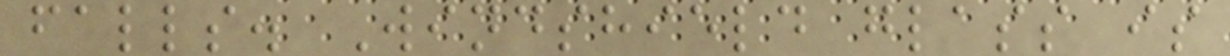falls. Windshield glass is
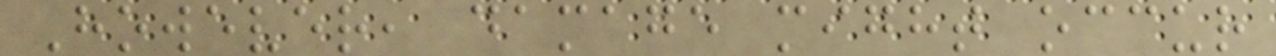However, damage might occur
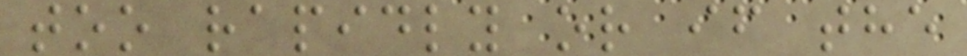too rapidly or if the
